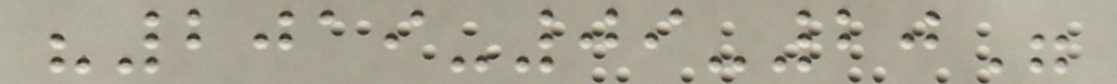"2019-09-20"
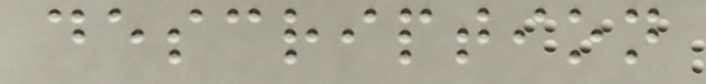description
